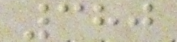380
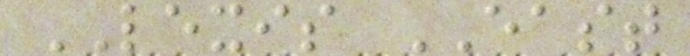LEXIS EAST
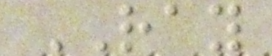RAY
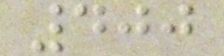400
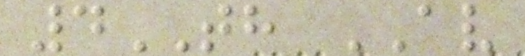4TH AV
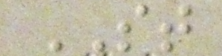ST
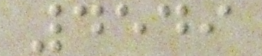4549
